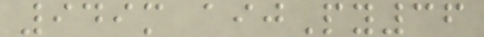949m aijPy36
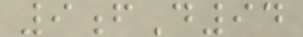9fD94
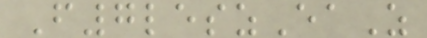F7leszEaZ
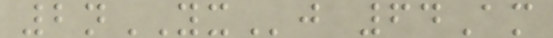2nYXj 64Am
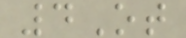4Ot
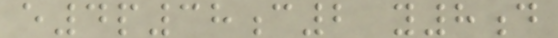e4p38c2 y8d
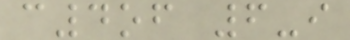c4of 6-i
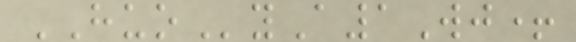HUOyA1Wj+
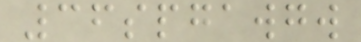36spgawgw
